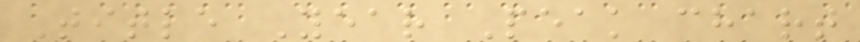Title Year Peak chart
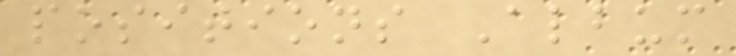positions Album
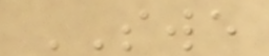SWE
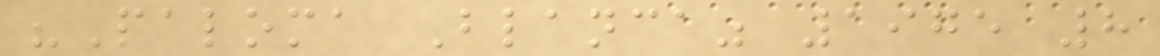"Paloma Blanca" 1975 8
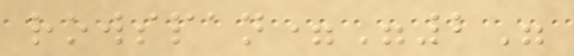rowspan="2"
